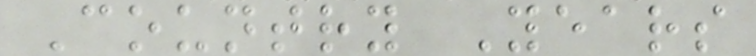Country Years
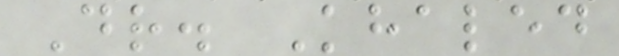Dr. Khaled
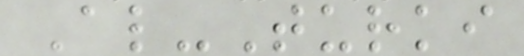Al-Turki
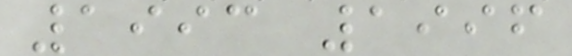1993 1996
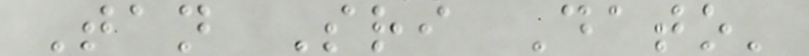Tan Sri Dato'
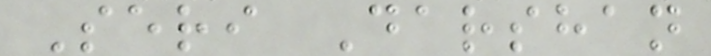Seri Darshan
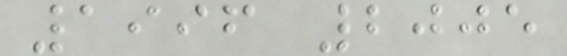1996 2005
